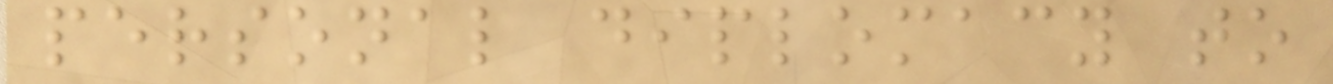personal diplomacy to
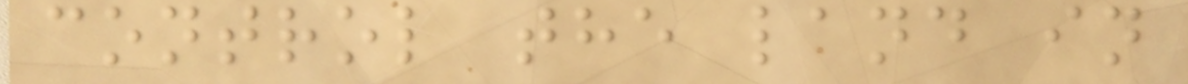control the land in
